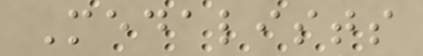Medalists
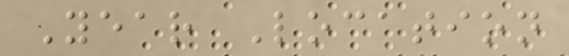Year Location
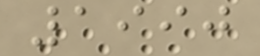1990
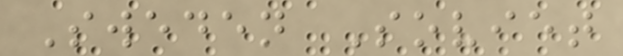Sweden Soviet
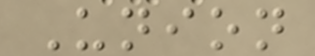Union
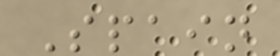Spain
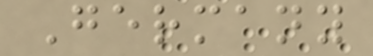Germany
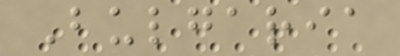Bulgaria
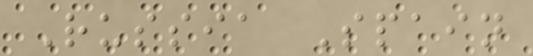Russia Spain
